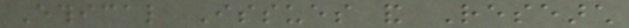Ethical Issues and Research
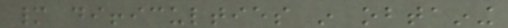many difficulties in obtaining
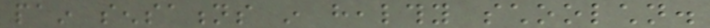pain sensations in healthy schoolchildren.
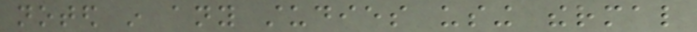noted in any studies using thermal
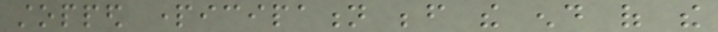stopped participation before the end of the
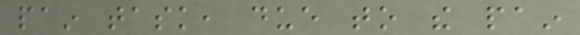pain task, due to the pain
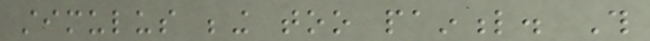stimulus being too painful. This
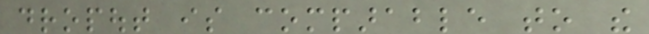dropout is comparable to the
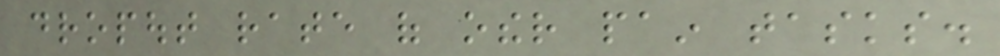dropout rate of other pain tasks.
